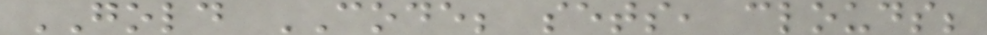GOLD CODE; sets, clouds;
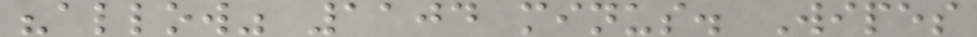"allow" 1104 minus. Wipes
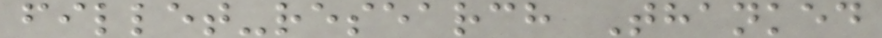fillet-research Thanked
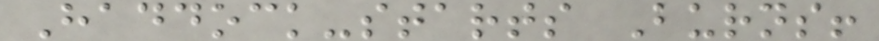Haddock-starts Burns!
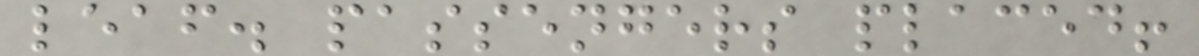leaf. passengers placed!
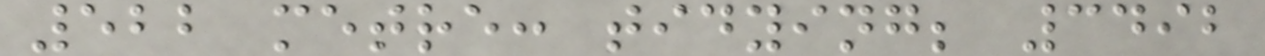522 metre: tidying; 3492
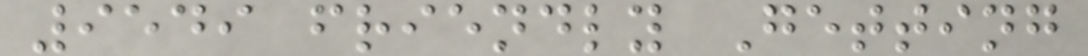9549 friendly Getting
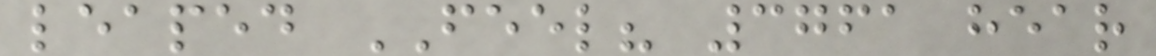leaped FEEL? 3761 hear
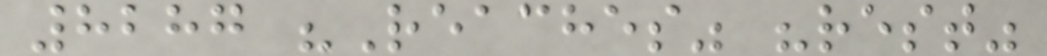8287 "Reaches" "rest"
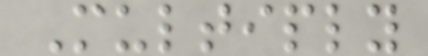Multiply
